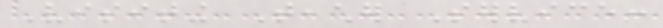Visiting Teacher Service:
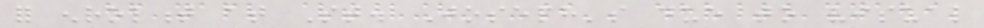for enrolment at St. Joseph's due to visual
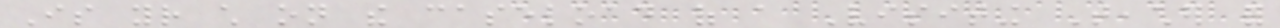Is your child on the caseload of a Visiting Teacher for
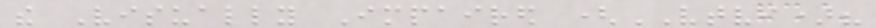the Visually Impaired (VTVI)?
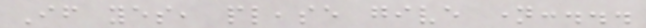If yes, please give name:...
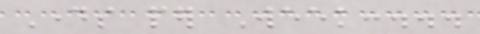Days per Week:...
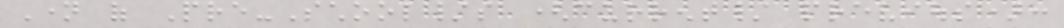Name of Pre-School/s (current/ previous):
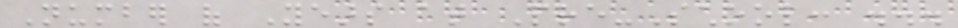Number of Years at Pre-School: ...
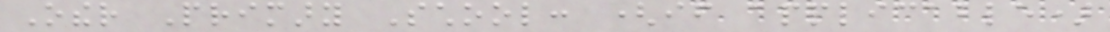Other Primary School: (if applicable)
